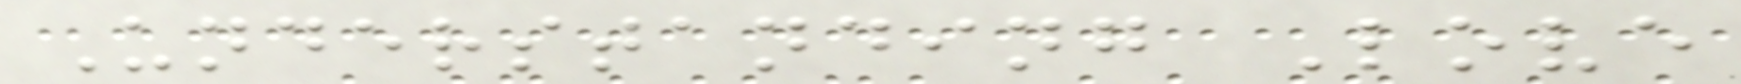Understanding Love
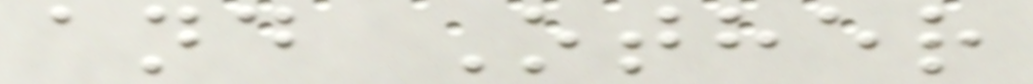and Other
